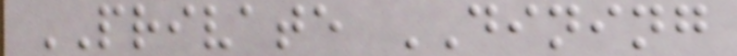PRIVATE DINING
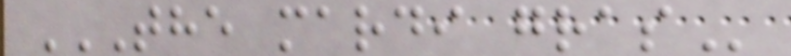THE MARDI GRAS
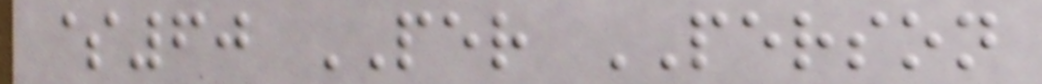$60 PER PERSON
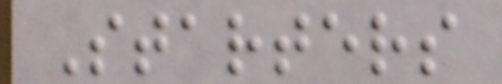Starters
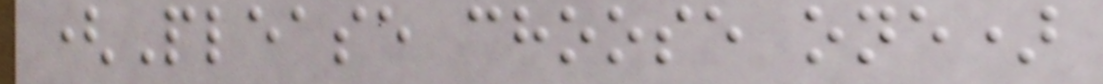(Please choose one)
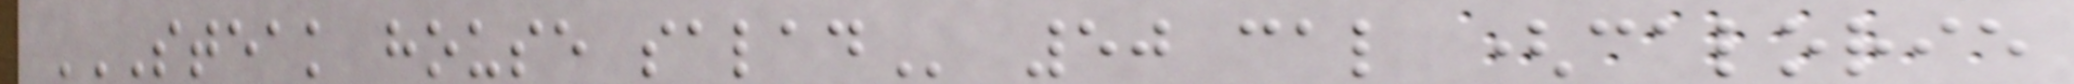STEAK HOUSE SALAD 50 cal (calorie
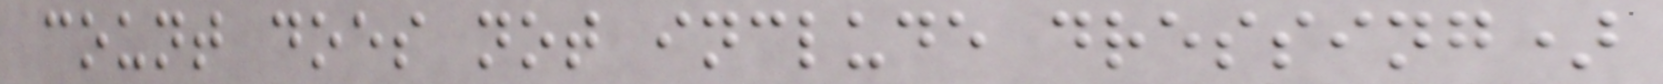count does not include dressing)
